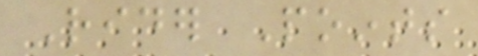Rider Points
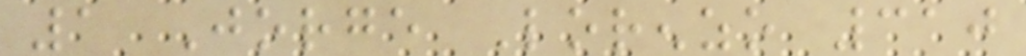1 Jorge Lorenzo 310
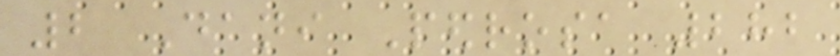2 Dani Pedrosa 282
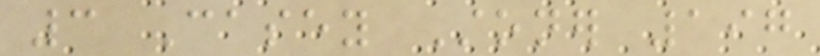3 Casey Stoner 197
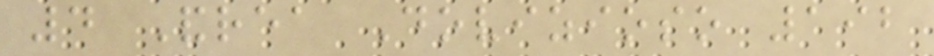4 Andrea Dovizioso 192
